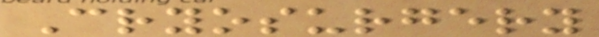Cryosurgery
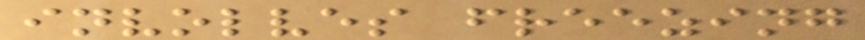involves freezing
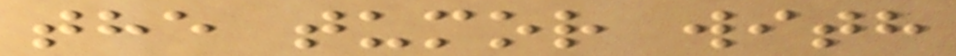the tumor with
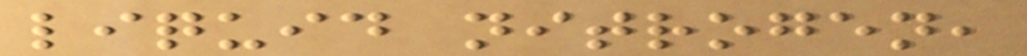liquid nitrogen,
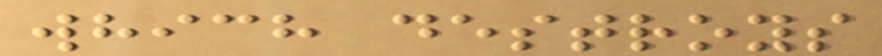which destroys
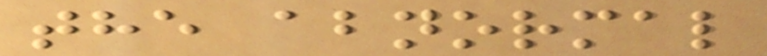the abnormal
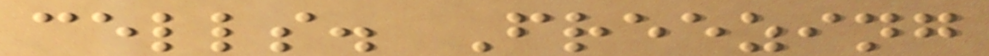cells. Freezing
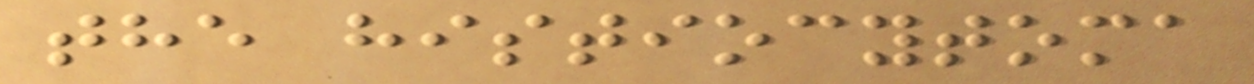the histiocytoma
